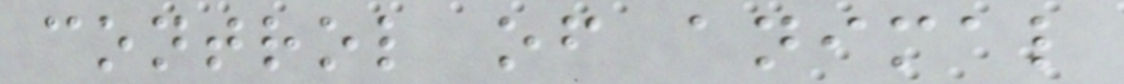control of animal
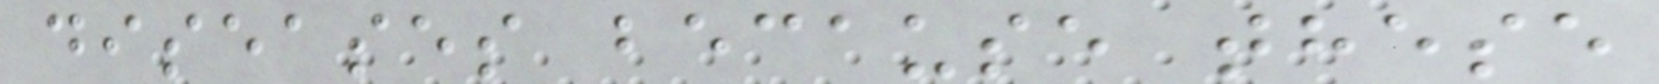diseases because these
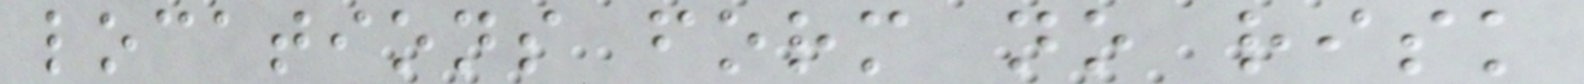locations form no risk
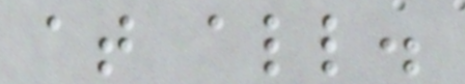at all.
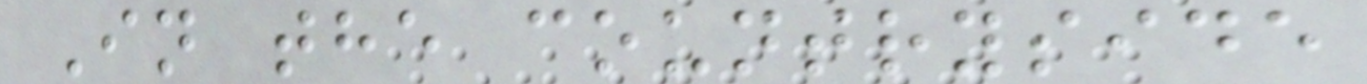In the countryside
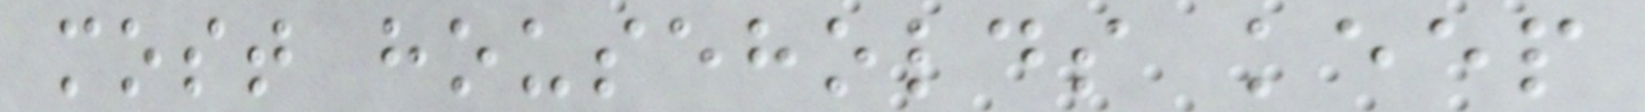most households keep
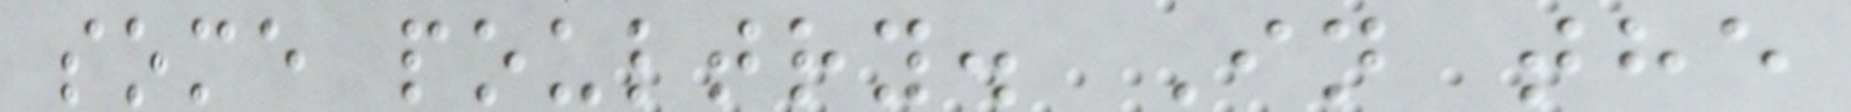some poultry. In the
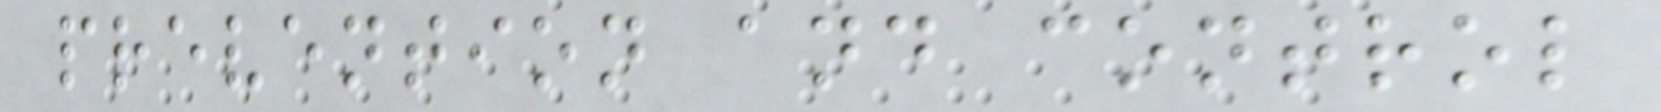prevention and control
